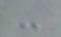-
